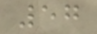57
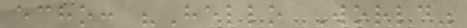echo: "Hello World"
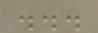...
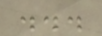...
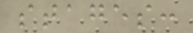stages:
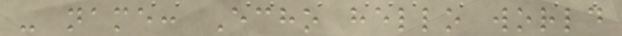- name: Echo hello world
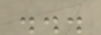...
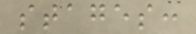stages:
